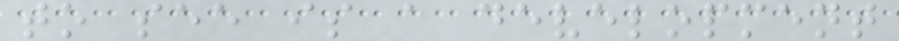to see is a development
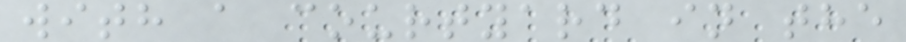with a courtyard in the
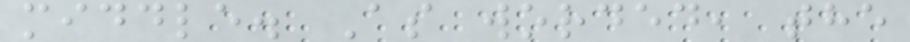middle. As worded, the
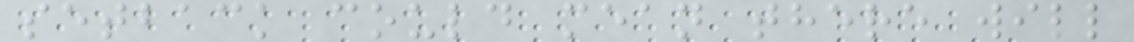setback could mean there will
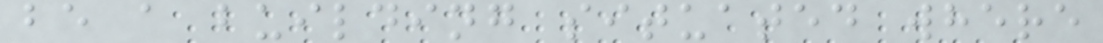be a building situated where
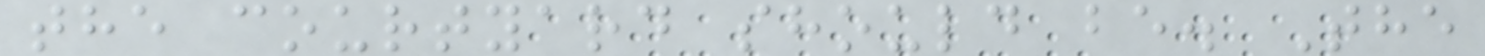the courtyard should be. The
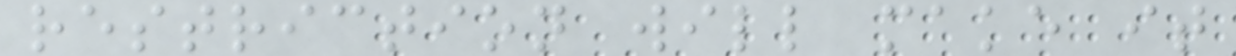restriction will make it
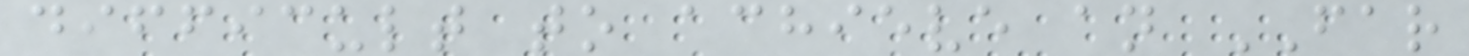difficult to achieve an FAR
